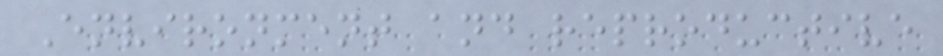Environment and reproductive
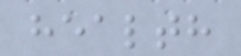health
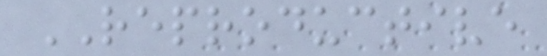REPRODUCTIVE
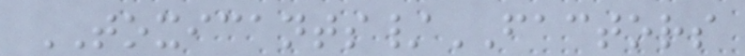TOXICANTS/FACTORS
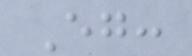Eg:
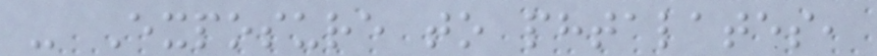- Exposure to phtalates,
